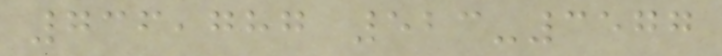736,787 523-3577
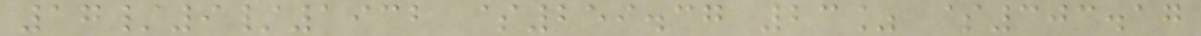17/9/1932 $259.37 23% $303.17
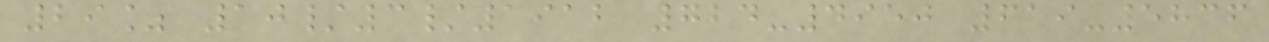29% 10/3/1912 724-4950 619-5836
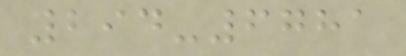294-6781
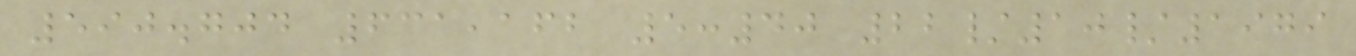590.704 631,162 5:40 22/10/1979
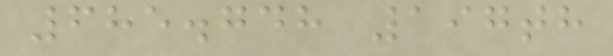685.748 197th
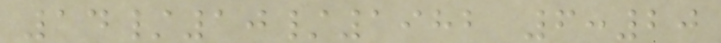14/10/1982 6:20
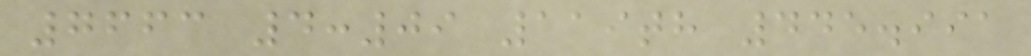7663 4:09 119th 445.991
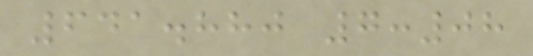641.880 7:08
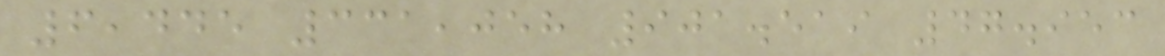6,445 331,058 901.519 47.953
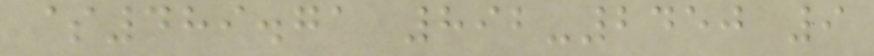$489.71 892-2450 9
